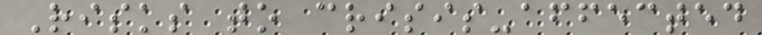Risks to crisis-affected
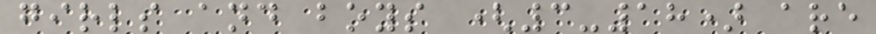girls and boys (3-18) are
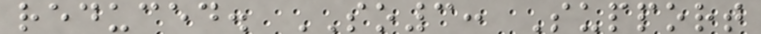reduced. SO3: Support
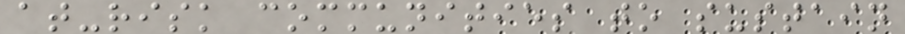at-risk communities to sustain
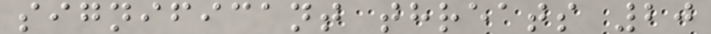significant threats 20
